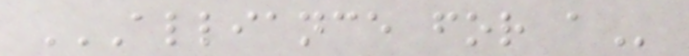ALLIANCE FOR A
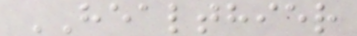HEALTHIER
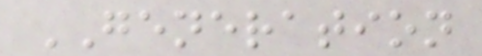GENERATION
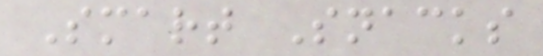Smart Snacks
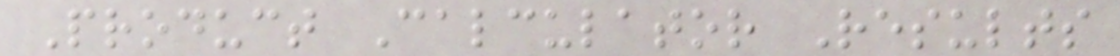Product Calculator Results
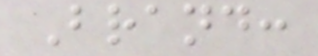Brand:
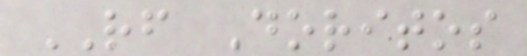RF Doritos
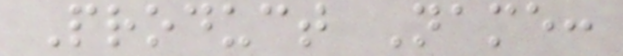Product Name:
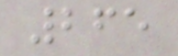265
